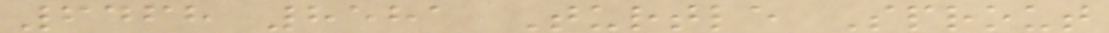6468 8581 Turtle Sprout
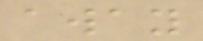away
